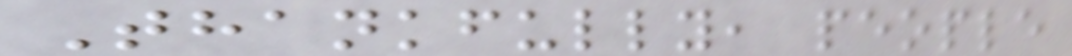Thankfully, people
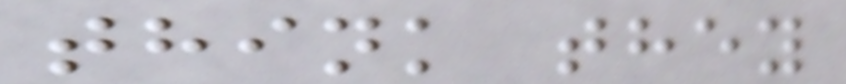think they
